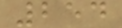254
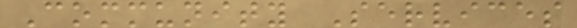Community Services
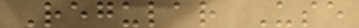Regular Use
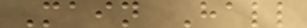Main Hall
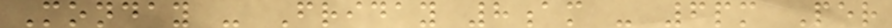Monday - Friday 8am - 6pm Per
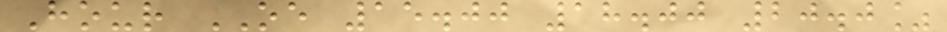Hour OE 15.00 18.00 20.0%
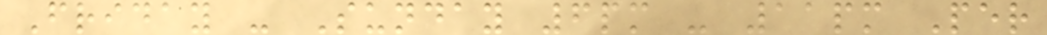Friday - Sunday 6pm - 11pm Per
